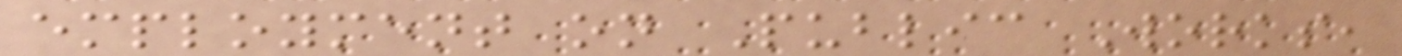employment on Public Works,
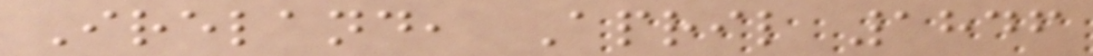Ireland, April 1846
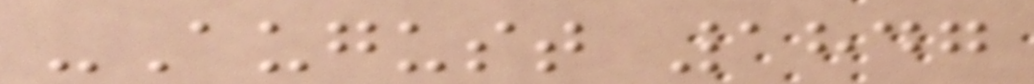-August 1847
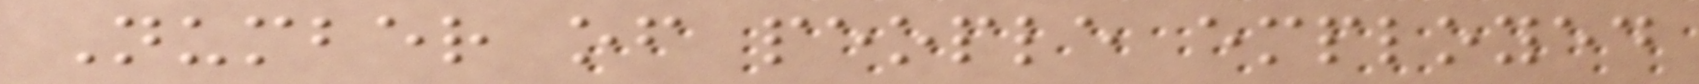Number of people employed
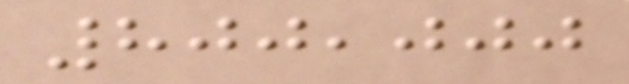800,000
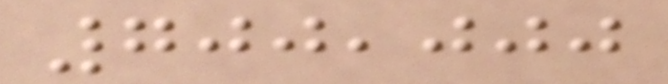700,000
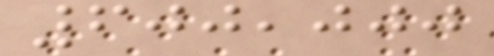600,000
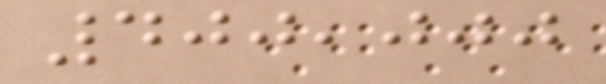400,000
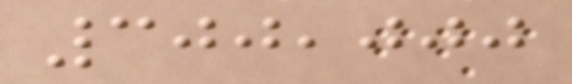300,000
